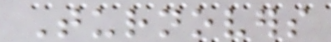Turnovers
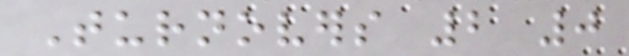Turnovers 2 0
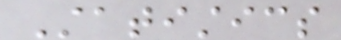Statistics
